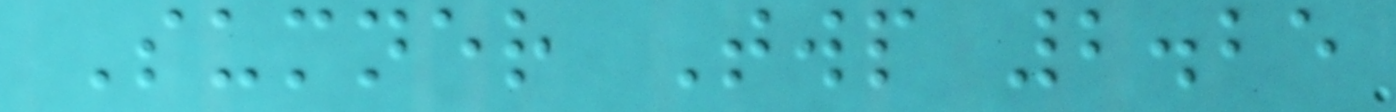Sumner Twp 2.25
